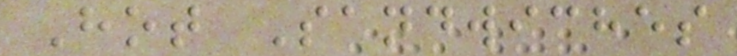Hot Sandwiches
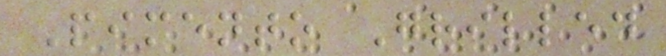Pimento Grilled
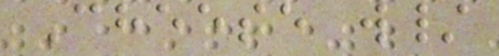Cheese w/
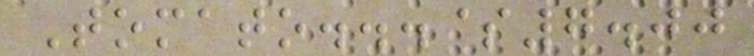Tomato...$7.00
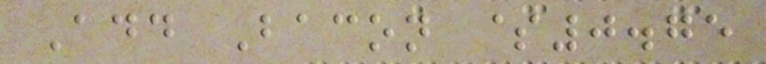Add Bacon $0.75
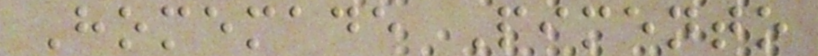Homemade Pimento
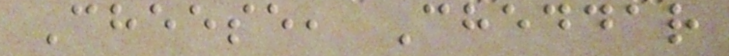Cheese, Cheddar
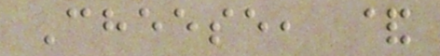Cheese, &
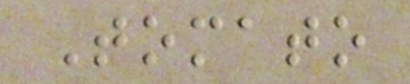Tomato
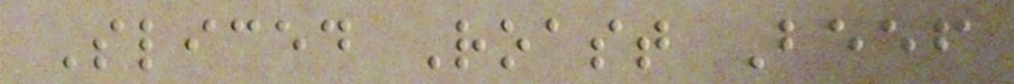Sliced Roast Beef
